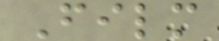Film
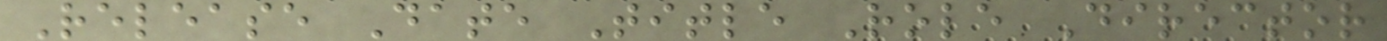Release Date Title Role Director
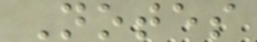Notes
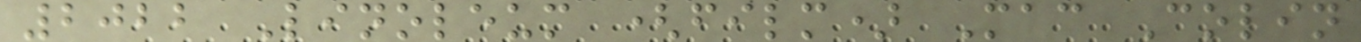2022 Linoleum (film) Mac Colin
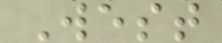West
